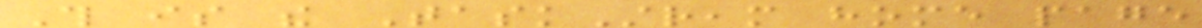This is the TaskStream home page
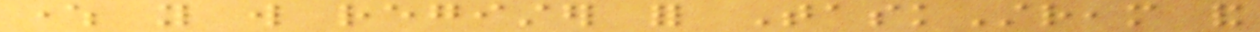where you will register for TaskStream and
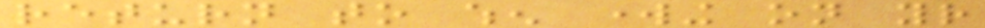return to when working on your
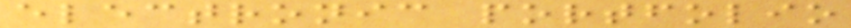electronic portfolio
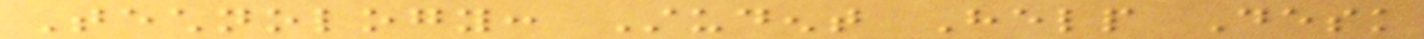Technology: Student Help Desk
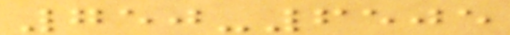750-6505
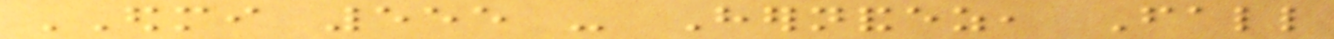EDMI 555 - Hernandez, Fall
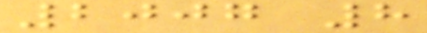2007 8
